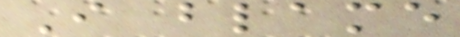I blame
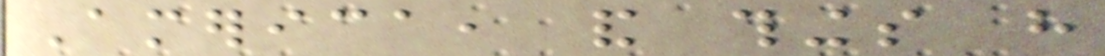America, and things have
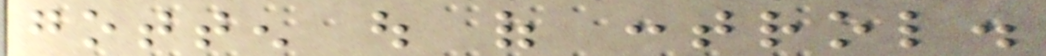gotten out of control.
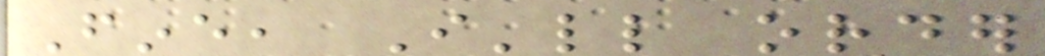Fine, I'll order
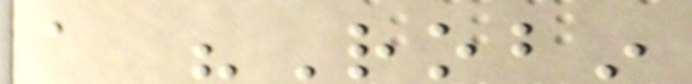a "Robin
